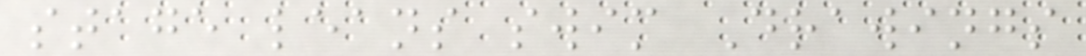stage leans swim Drawings
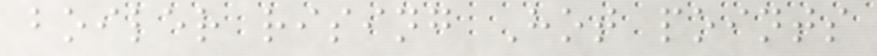boiler rising Hot points
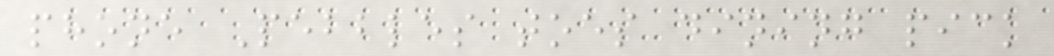phone Pebbles toes dining pick
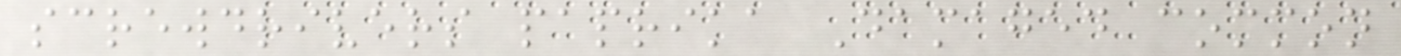screwdrivers paprika Damaged common
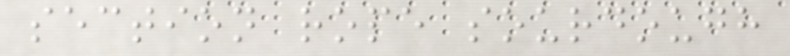section rope sourdough
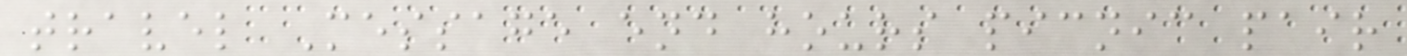travel Message end hours picnic pair
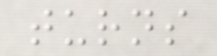turns
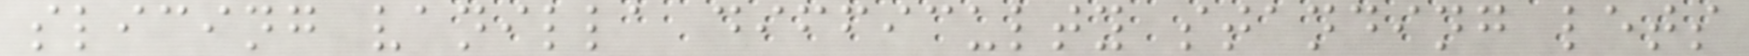slicing vanilla difficulty standing lets
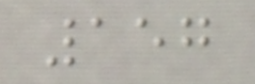157
